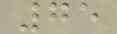75
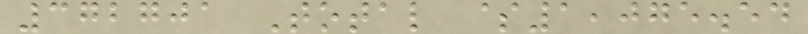372701 Total $1,075.54
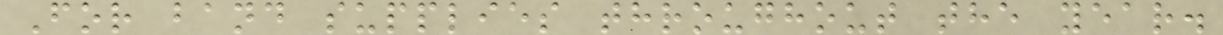For band supplies throughout the year.
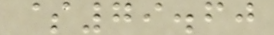$79.60
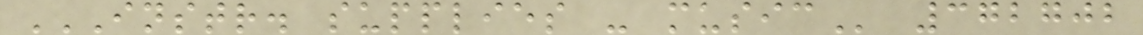INSTR. SUPPLIES - MUSIC 372702
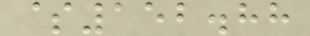$152.88
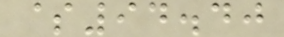$94.40
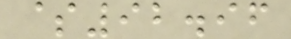$92.96
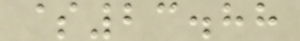$23.88
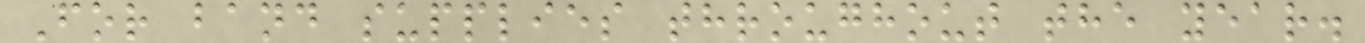For band supplies throughout the year.
